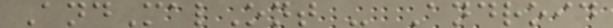AndMalOnt - Android
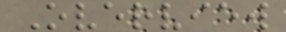Overview
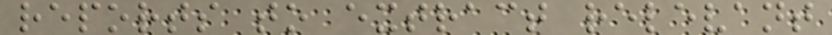reports to extract relevant
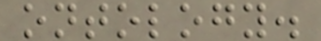ontology.
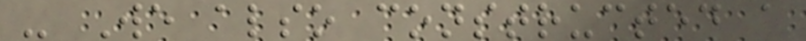- We also constructed a
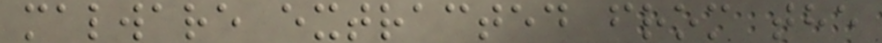malware extracted from the
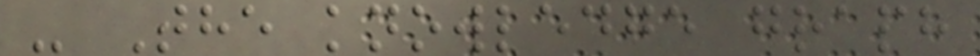- The knowledge graph
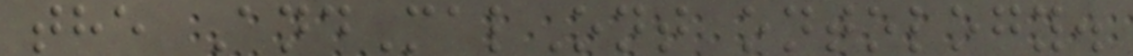the AndMalOnt ontology.
